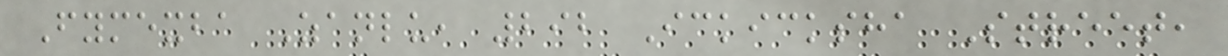Fymexba Zanlu, 292 Ickicksha Street,
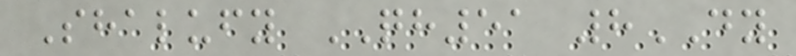Shalufy QH51 8DY
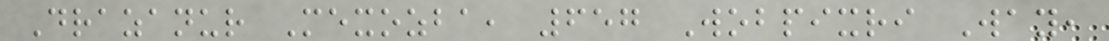Drazanur Mexozba, 657 Wobpixri Way,
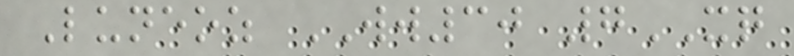Luneoz WW30 7XQ
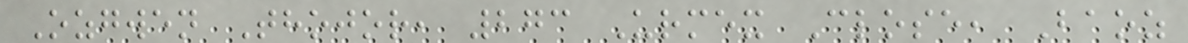Ozgwen Thojor, 273 Urmex Close, Baoz
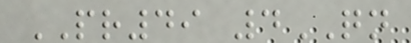PR49 4QN
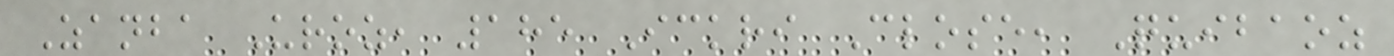Zanba Uroz, 185 Ickri Close, Quibaoz
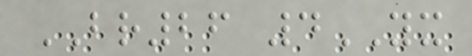BR26 4YX
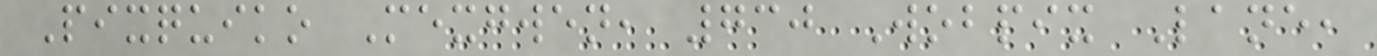Pixquiko Mexgwen, 730 Wobpix Lane,
